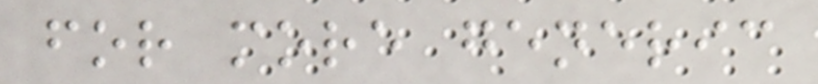for more generic
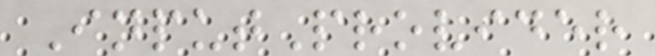InputProvider
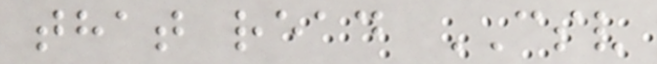that read CSV
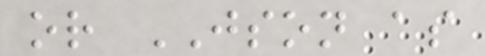or JSON as
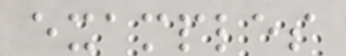examples
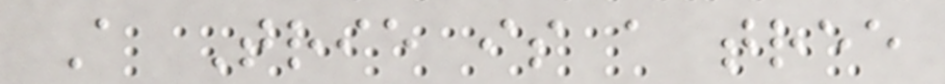A Trie is a tree
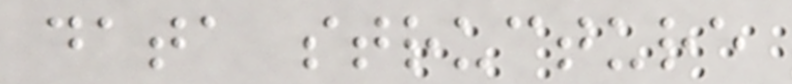data structure
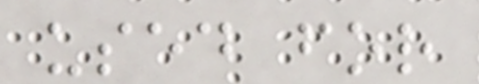used for
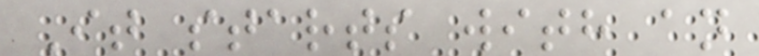It starts with an
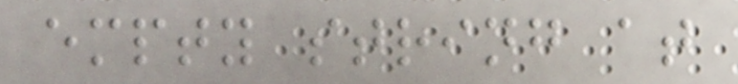empty string at
